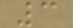3
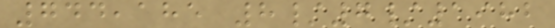744,185 8/7/1982
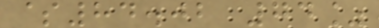$84.02 74%
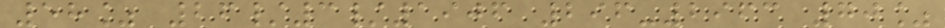58% 26/3/1906 296-2963 70%
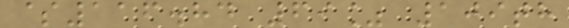$116.84 69% 109th
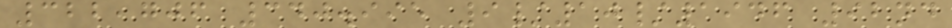322,706 340.995 9/10/1946 92nd
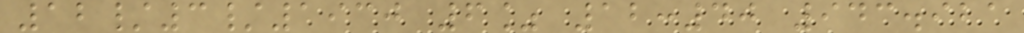12/3/1930 6% 12:40 943.921
